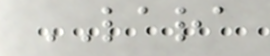LARA
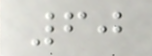60
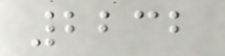2232
